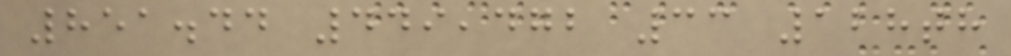851.44 449,472 33 128th
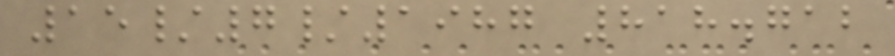15/7/1987 818.712
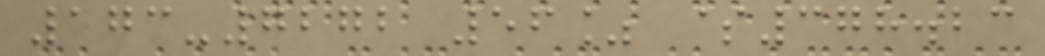173-7272 56% $378.23
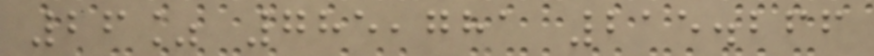26% 785,781 215.266
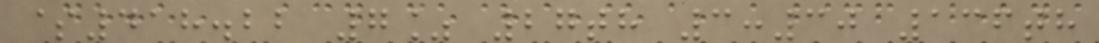$418.22 7% 27th 3:30 136th
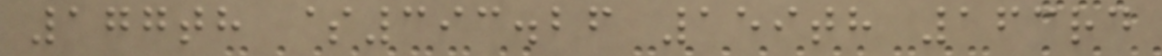177th $393.26 159th 163rd
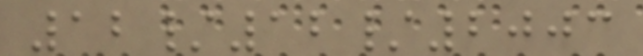12/12/2003
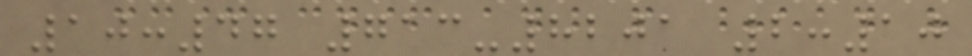10:47 713-8201 2:10
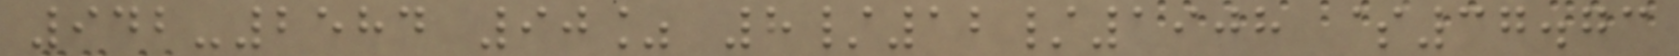942-2584 90% 8/12/1908 $37.73
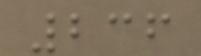236
